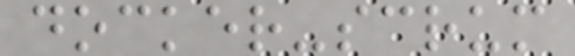docker-scrum
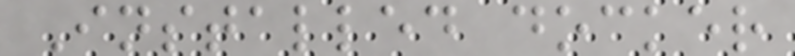Installed docker
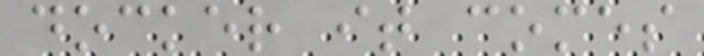docker it comes
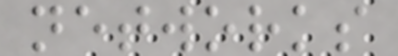networks
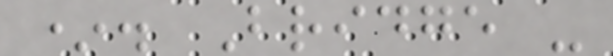*. Bridge -
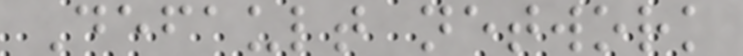Default network
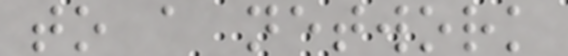to a network
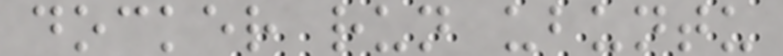docker run ubuntu
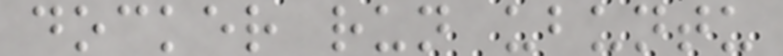docker run ubuntu
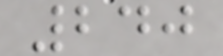240
